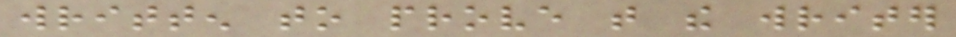written to prove that the writer
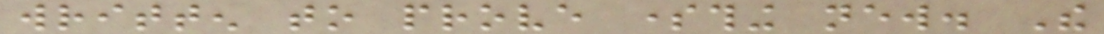written to prove something new. The
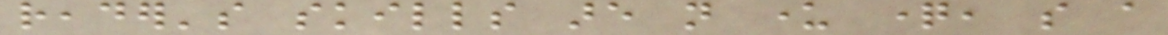reader's skills are not under question, so a
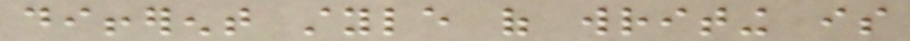different style of writing is
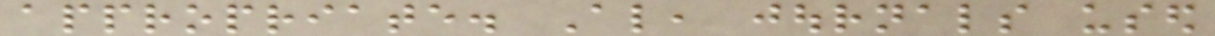appropriate. Also, journals used
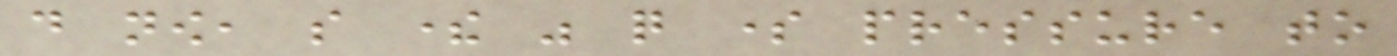do now, so there was quite some pressure to
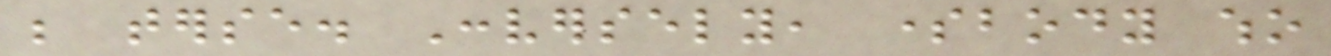be terse. Conversely, somebody who
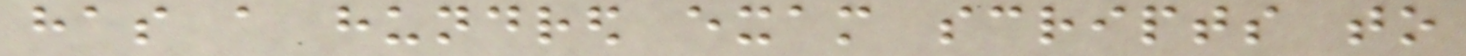has a hundred exam scripts to
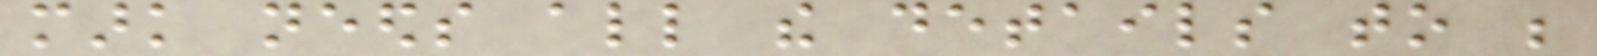mark needs all the details to be
